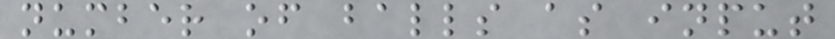number of balls as input
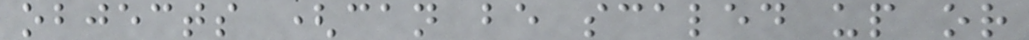objects (can be scaled up or
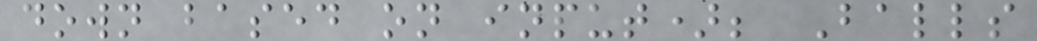down based on input); Balls
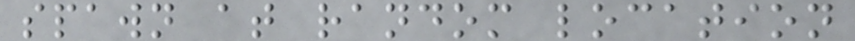spawn at random location
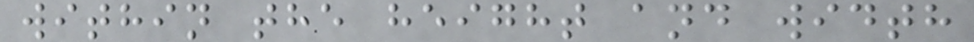within the height and width
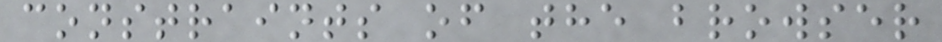constraints of the browser
